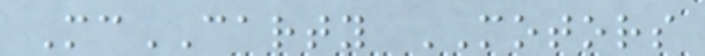McCARTY MOTORS
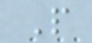P
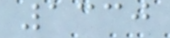1330
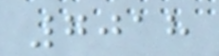7018
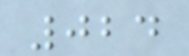024
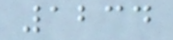1234
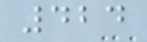424
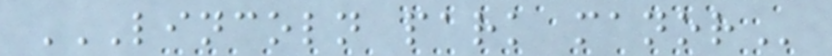LINCOLN PARK MANOR
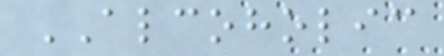ALCOHOLIC
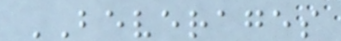BEVERAGES
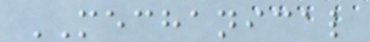MECHANICAL
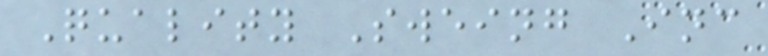Quality Sweing Inc
